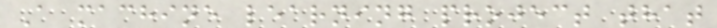A machine learning project that
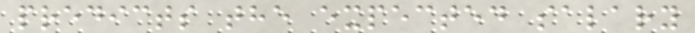predicts the expected salary
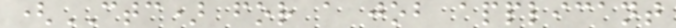(CTC) for a job applicant
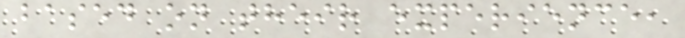based on their experience,
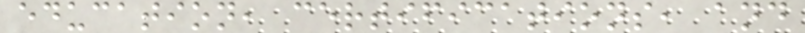education, certifications, and
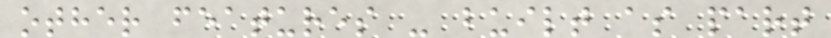other features - built as part
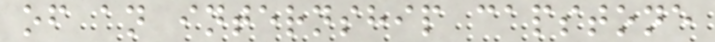of an internship capstone
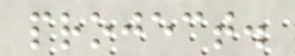project.
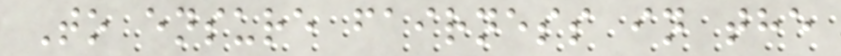To ensure fairness in the
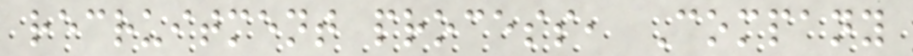recruitment process, Company
